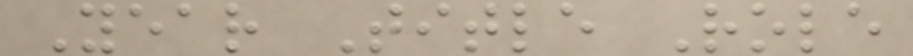Year Title Role
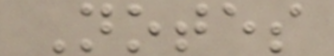Notes
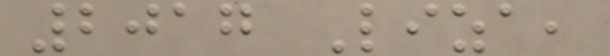2017 Liza,
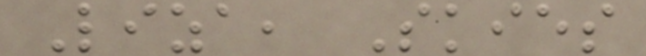Liza, Skies
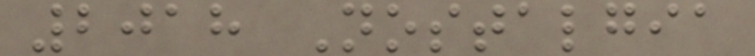2018 Nostalgia
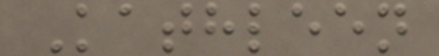Kathleen
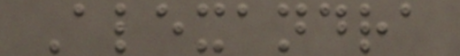Alexandra
